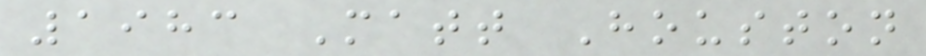1983 Matt Houston
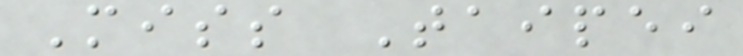Miss Taipei
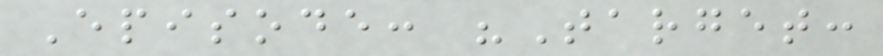Episode: "Target:
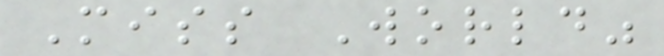Miss World"
